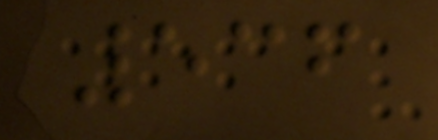536
